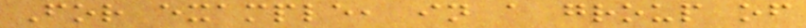For example, in a group of
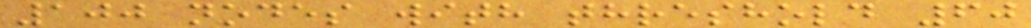100 nodes with threshold 60
